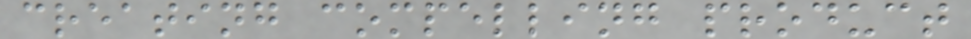creating compelling product
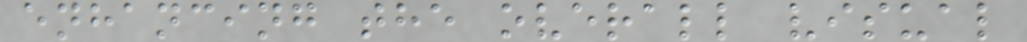enhancing the overall visual
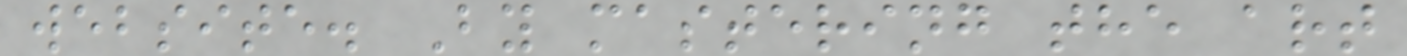website. By mastering the art
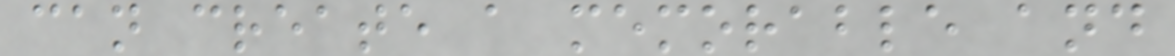can create a memorable and
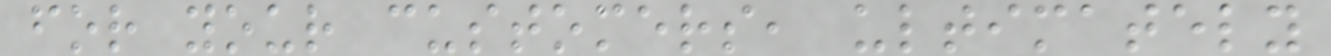for your customers, ultimately
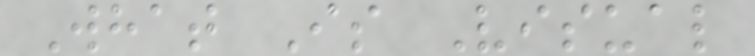What Is Visual
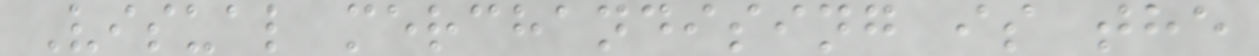Visual merchandising is the
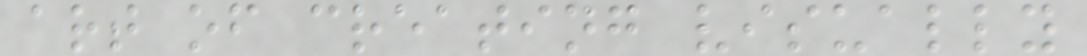art of creating visually
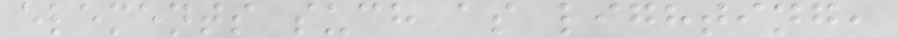elements such as lighting,
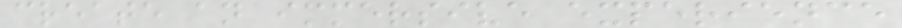create an immersive experience
